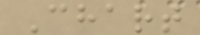Chart
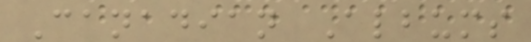Canadian Albums
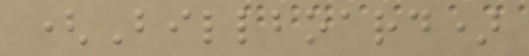(Billboard)
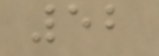52
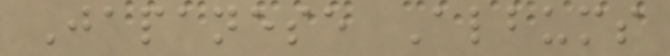Japanese Albums
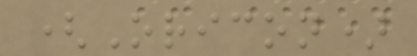(Oricon)
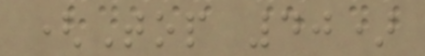(Top 40)
